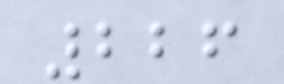226
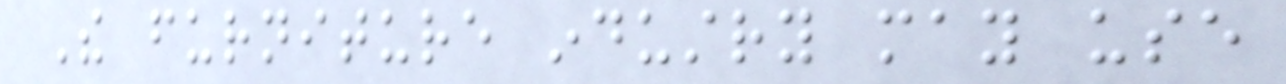The furniture industry may use
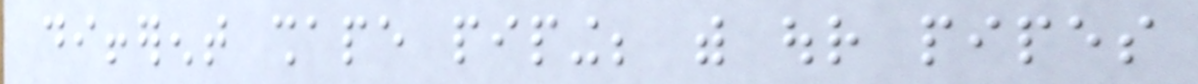different shape piping; with our pipes
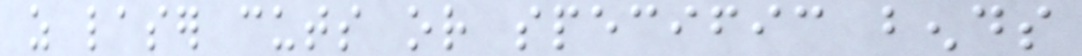as laser cuts or specific bends
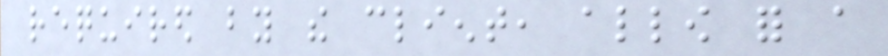required by the client, allow for a
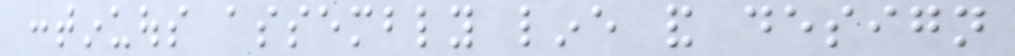continuous assembly line and design
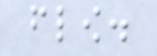flow.
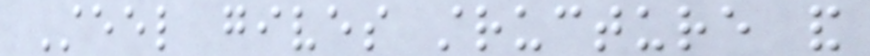Steel gives structure and
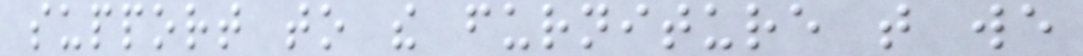support to the furniture that we
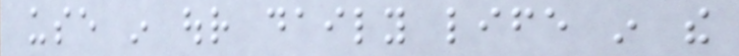use in our daily life in the
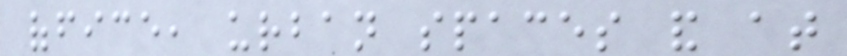office, urban spaces and at
